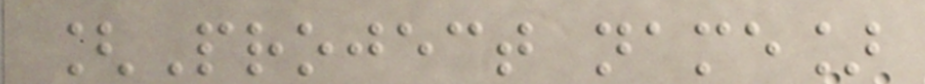[Project name]
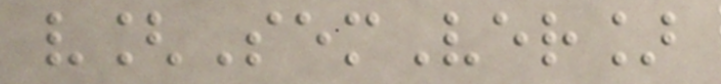v[SemVer]
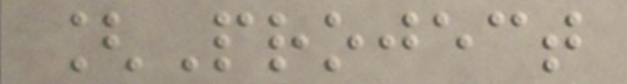[Project
